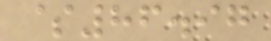$86.97
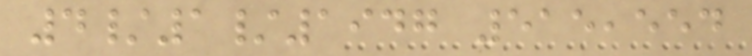4/1/1947 515,554
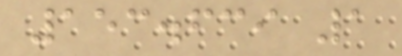153.639 1
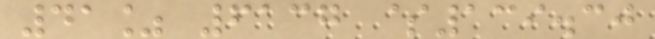41% 6137 $139.30
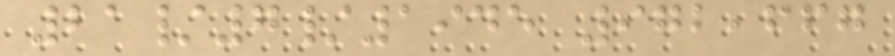21/7/1945 972,667
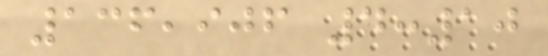136,906 4:10
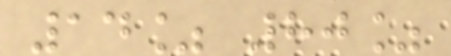14% 80%
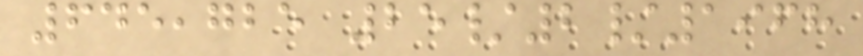645,725 25/2/1968
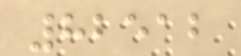82512
